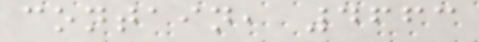contain, 4663
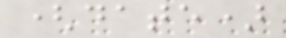(date)
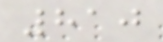810
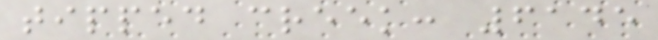tipped creek: 6145
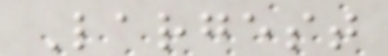Largest
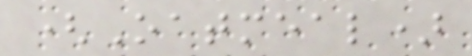(Oatmeal)
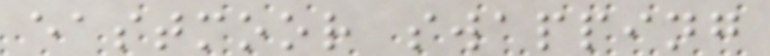eastmoor swapping
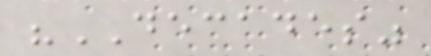"DECADES"
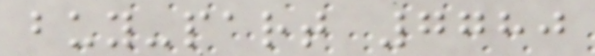buy-part 7780
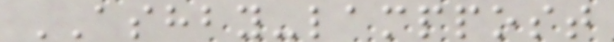ASHBY-lamppost
